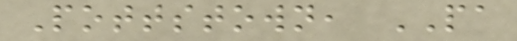Pottstown, PA
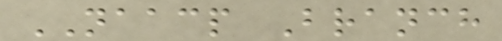NAACP Branch
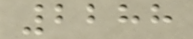2288
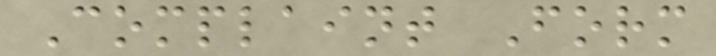Complaint Form
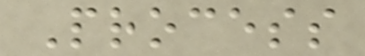Process
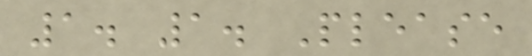1. 1. Please
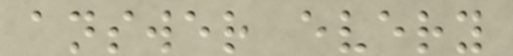answer every
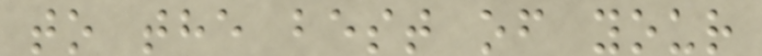to the best of your
